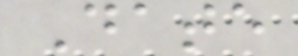Date
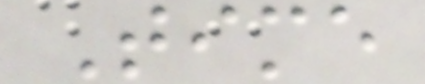Time
